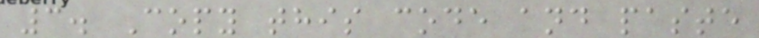3. Copy this code and paste
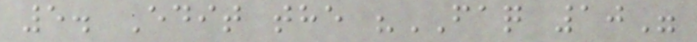5. Edit the "FAQ 10"
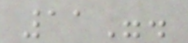11".
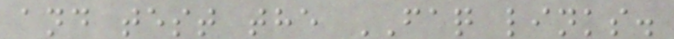and test the FAQ links.
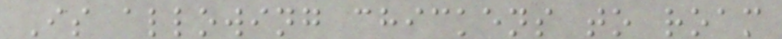Is allowing chickens to roam
